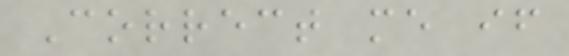Correct me if
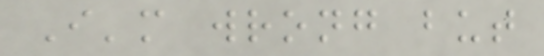I'm wrong but
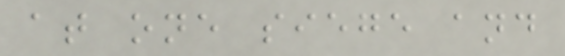at one siege and
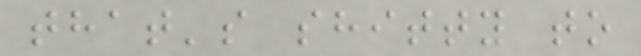that's shitty to
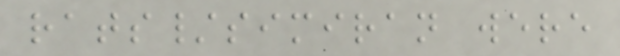rats/simiran were
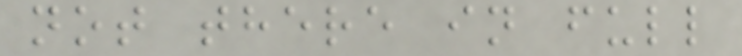not there in full
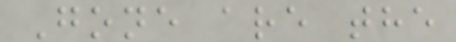Gone are the
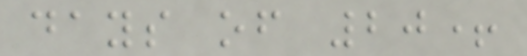days of 20+
